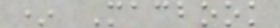* Macbook
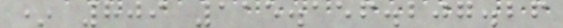* 809 115.156.207.26
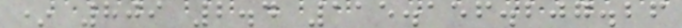* 809 2.4 115.156.207.26
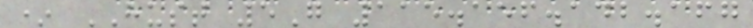* HUST 5G 115.156.142.167
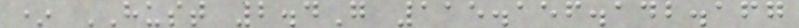* HUST 2.4G 115.156.142.167
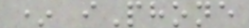* iPhone
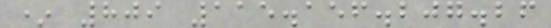* 809 115.156.207.26
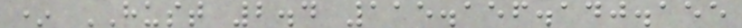* HUST 2.4 115.156.140.155
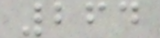264
